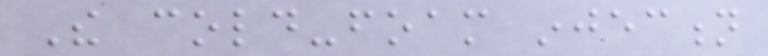The cold-foam injection
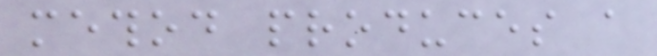method produces a
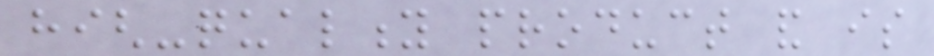high-quality product and is
